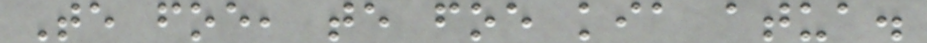Te foe, te foe kia atua.
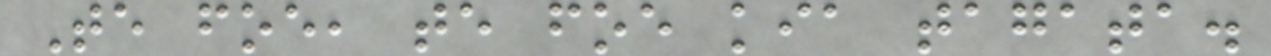Te foe, te foe kia tagata.
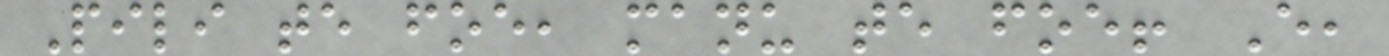Pili te foe, manu te foe! E,
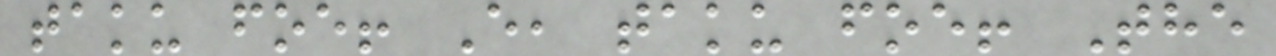taku foe! E, taku foe! The
